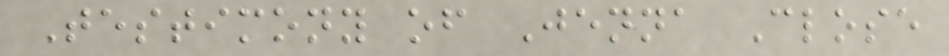Testimony of Jenna Close
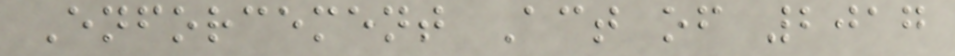Enforcement Act of 2017
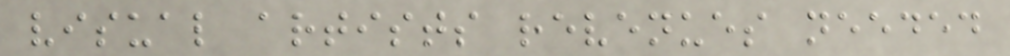visual artists revenues needed
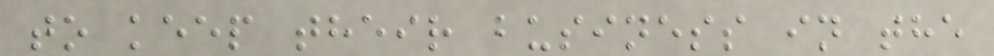to keep their business in the
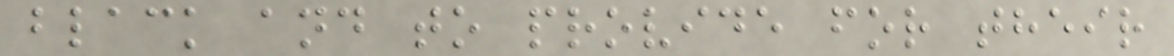black and to provide for their
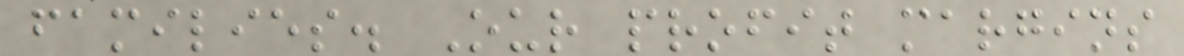families. Our profit margins
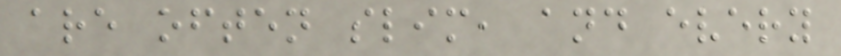are often slim, and every
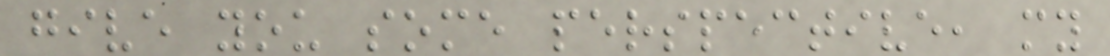give you some perspective, my
